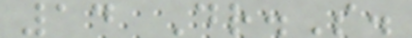14 Dr.S.
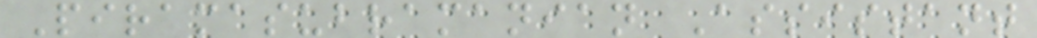Piramasubramanian Assistant
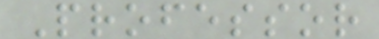Professor
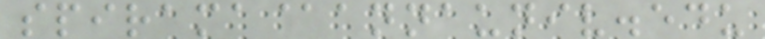spirama@annauniv.edu
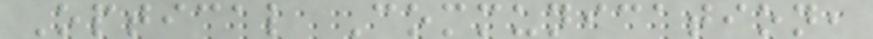Optical Communication,
